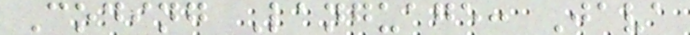Coding Language: Java
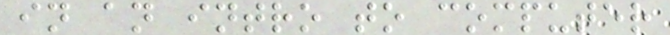in an intro to computer
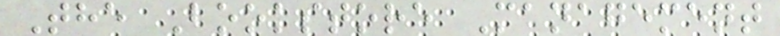The Bookstore Management
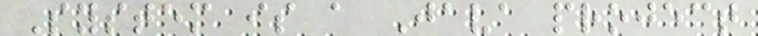System is a Java project
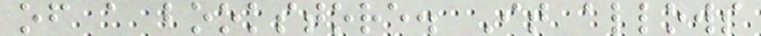of a bookstore. It allows
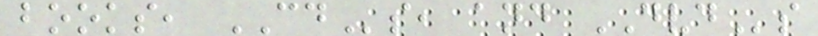books, CDs, and DVDs
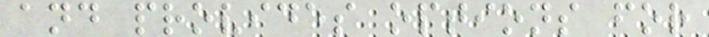and provides options for
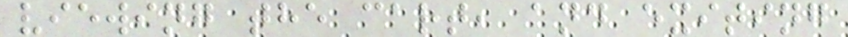viewing the cart, and exiting
